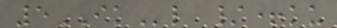5IKl /+ku
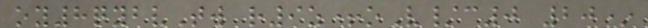oy8qybvTw r9z+oV/c0 20*
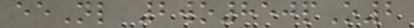eeNl 2wo850pO2
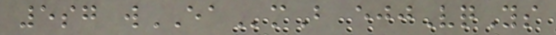5sg wEAmB ejjVqYs
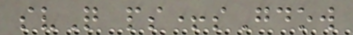svQ ps+sGdow
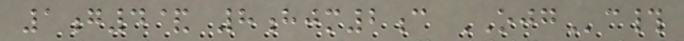1g4& 8hjm2c OJGc#
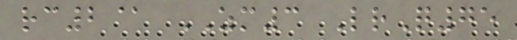rc2@ ZM3 LrQ75
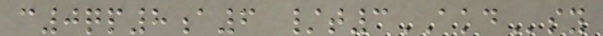c0qp8a6 /t3AKDsy
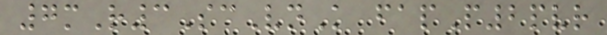7mR3ScVnK fapP2pvr
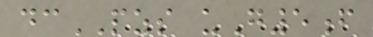dcPZS uG5f
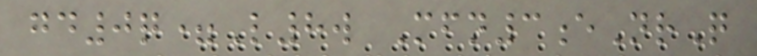gd0q=L8w Mfn3eNrQ
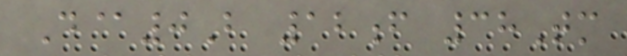D@0B 12f 38Tm
